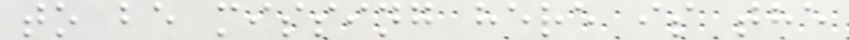to be missing here is the
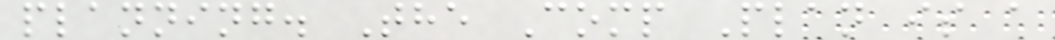planning. The Comp Plan is a
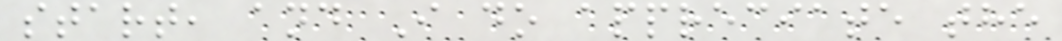start, and I do appreciate the
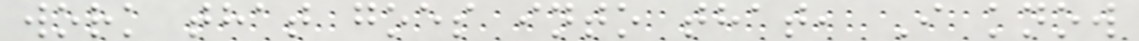work that goes into that, I know
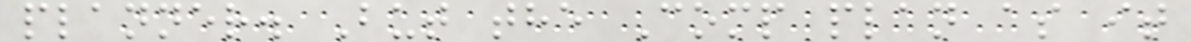planner. But the Comp plan as it
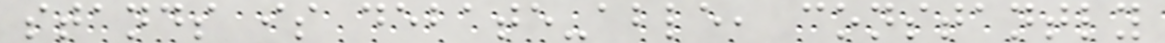stands is debate-able, constantly
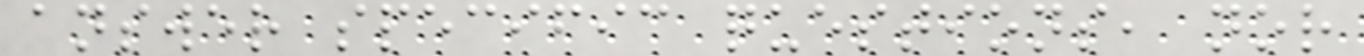answer specific questions, nor
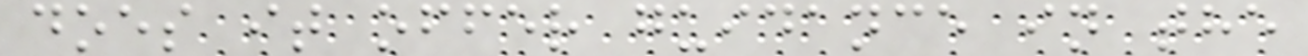does it offer guidance in the
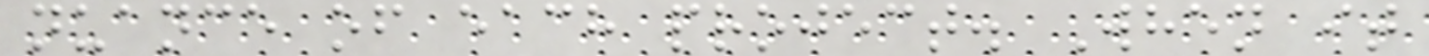nuance of each project. When it
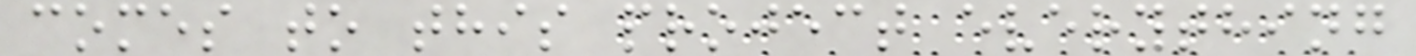comes to this project everything
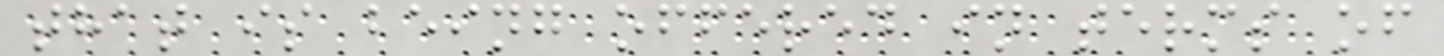that is being offered in terms of
